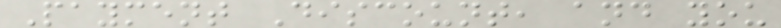Payment Discount, and you
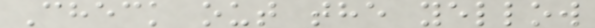Check out the yellow
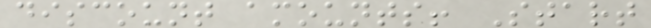discount amounts! Start
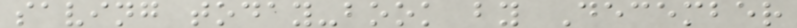saving today-book by December
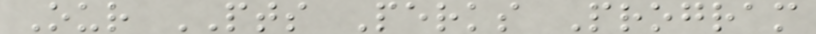Our PTS Perks Program
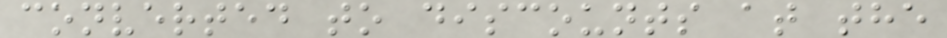converted to discounts at the
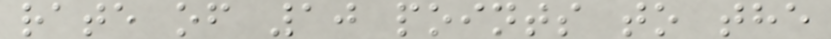rate of 10 points to the
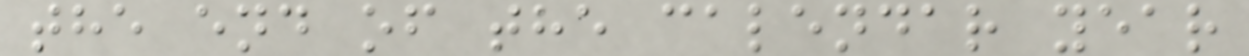the end of the calendar year
